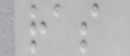ras
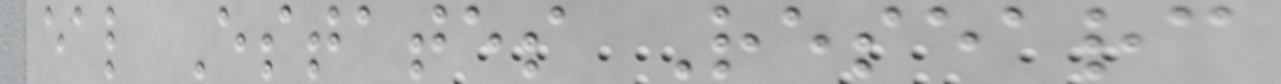eal Estates Researc
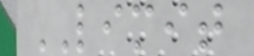LIMIT
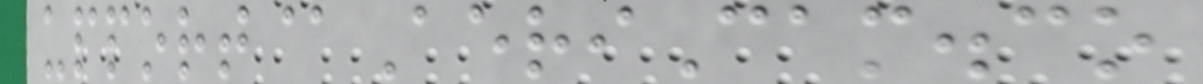upport@AeriCam.co
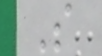S
